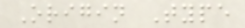Origin Type
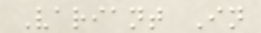Variant In
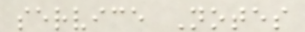service Notes
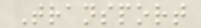Transport
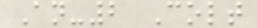An-2 Colt
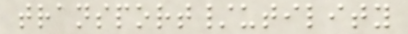transport/utility
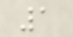1
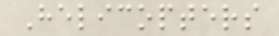Helicopters
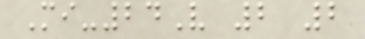Mi-24V 2 2
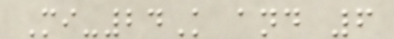Mi-24K and 6
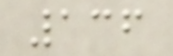136
